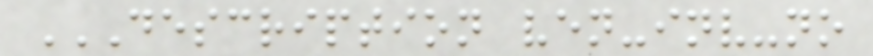DESCRIPTION VEN-INV-NO
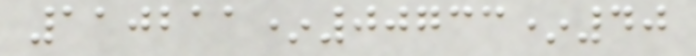110211*00733*40
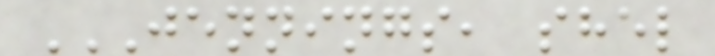JENNINGS, SHEL
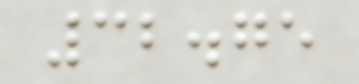32.75
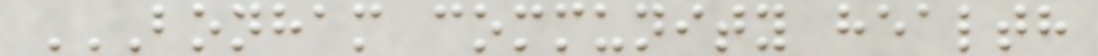BONHAM COMMUNITY HEALTH
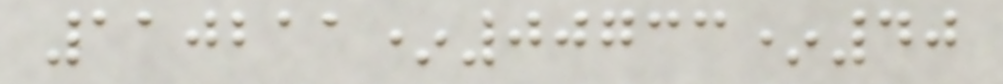110211*00733*40
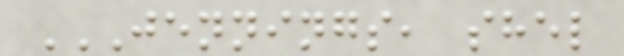JENNINGS, SHEL
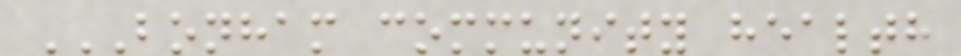BONHAM COMMUNITY HEALTH
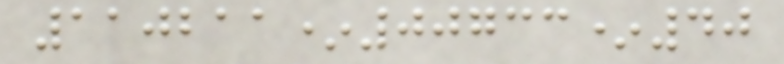110211*00733*40
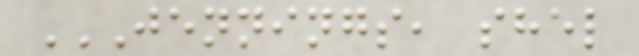JENNINGS, SHEL
